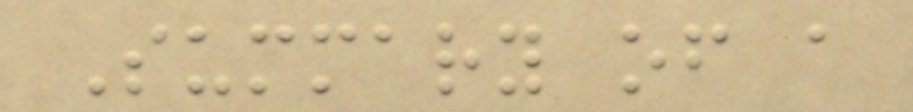Summary of a
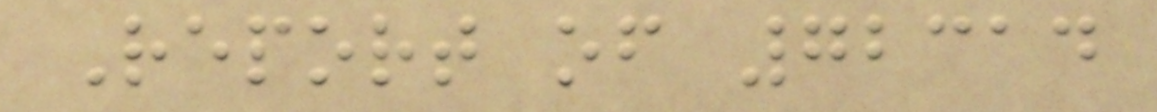Report of 72314
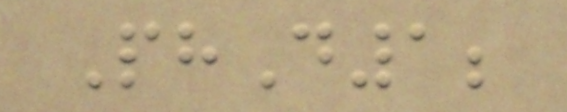PhD1;
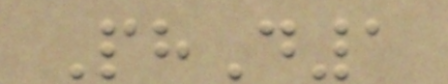PhD1
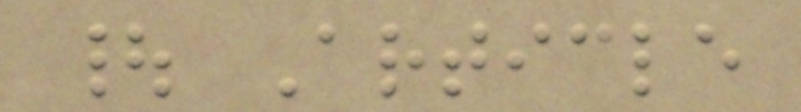| Article
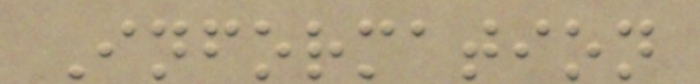Information
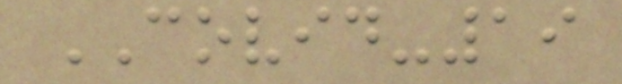COVID-19
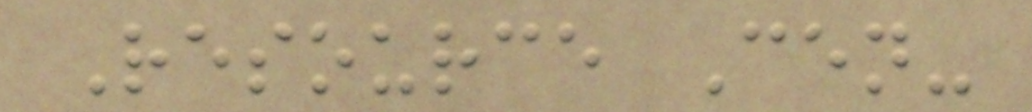Resource Cen-
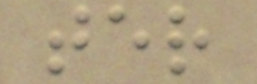ter
